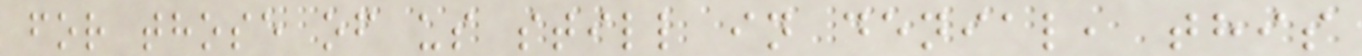for those of us still in denial, this
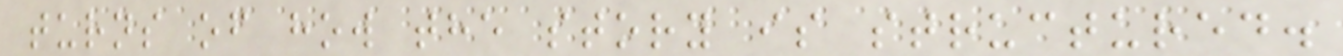turns of how the story is structured.
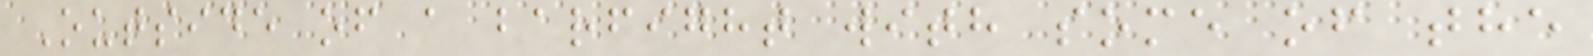Outside of a barfight with some of the
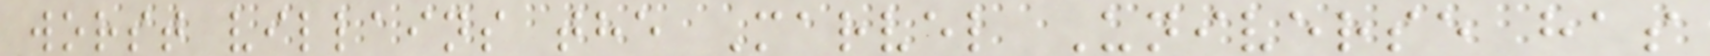worst villains the Marvel Universe has
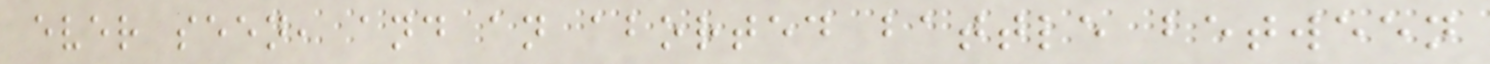ever seen, and an aborted battle between
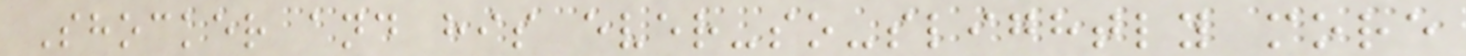Shocker and his ever-so-slightly more
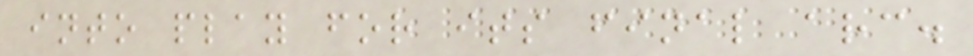into play for its final arc.
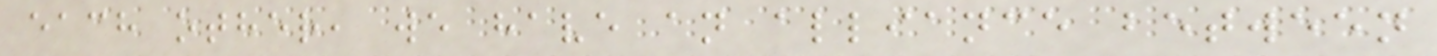each other, we have an alliance between
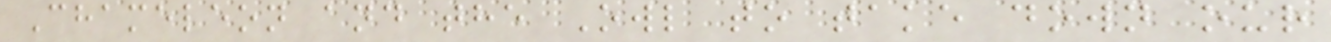Chameleon and the Owl to take down our
